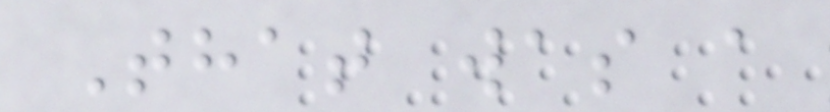That was a
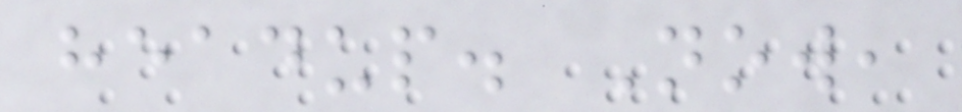headup. Now,
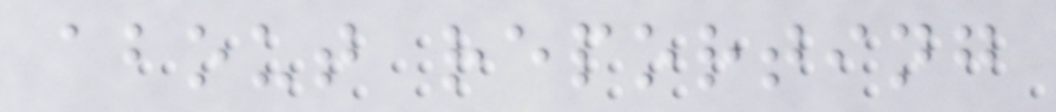about reporting
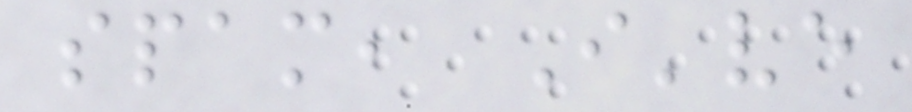spam, I've
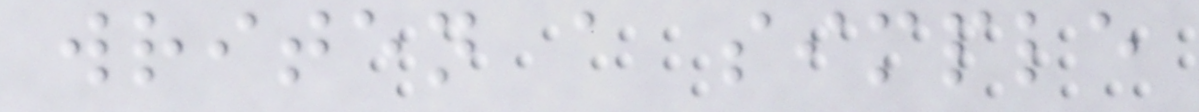writen a simple
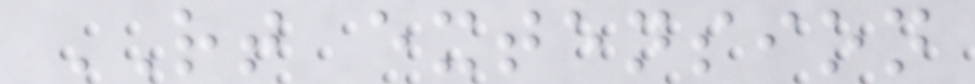RT extension
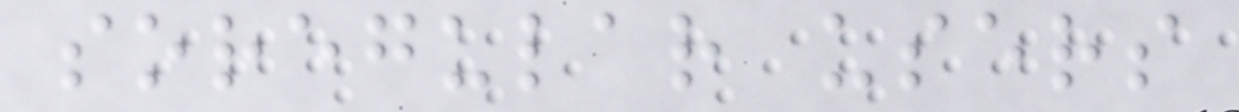soregular users
